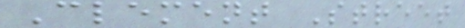Clement Street
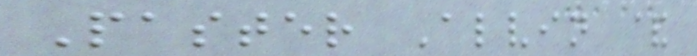Paster Alvin &
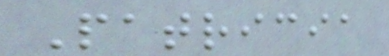Patricia
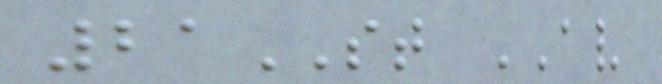21ST AV
